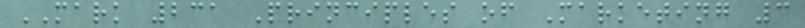MARK 231 Principles of Marketing 3
